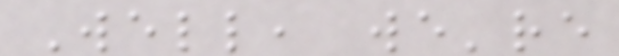Well, we're
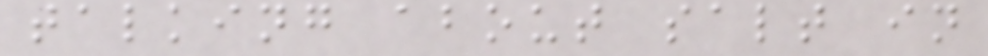talking about salt in
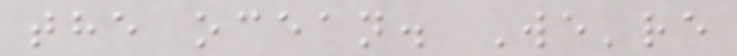the ocean. We're
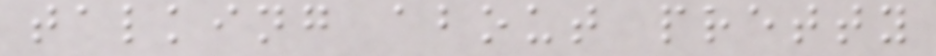talking about pretty
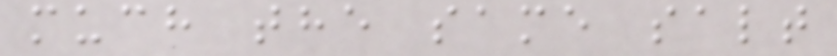much the same salt
